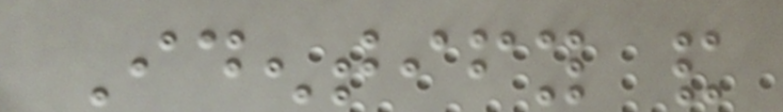Identify and
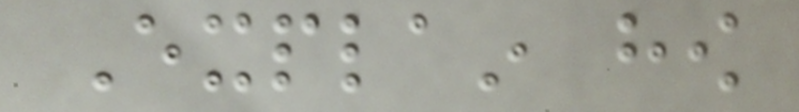Explain how
